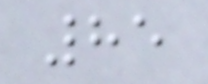85
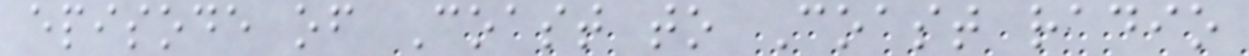episode of Coast to Coast radio
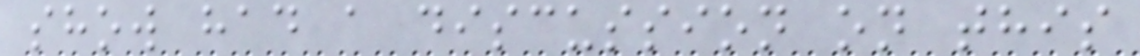show had a discussion on this
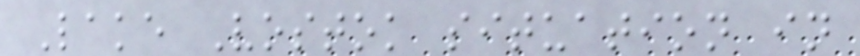Lake Vostok situation in
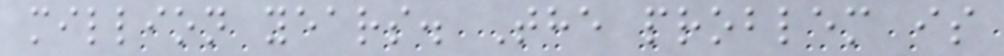million years. The problem is
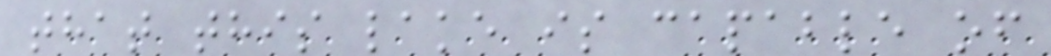that this lake is capable of
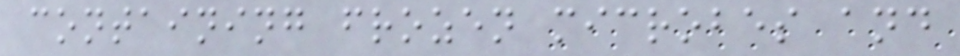containing frozen microbes and
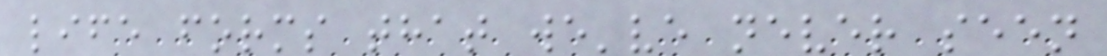life forms that we've never seen
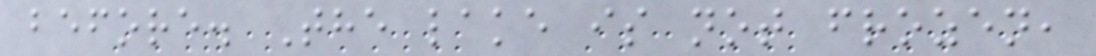before. The lake is not frozen,
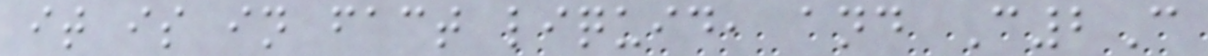it is in fact liquid, and C2C
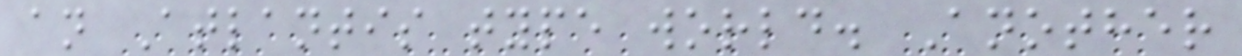an Atlantis type world. Another
